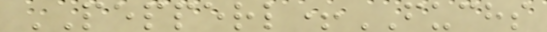PEPPERL+FUCHS
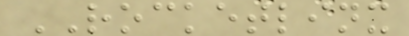ROCKETLINX
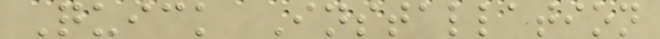Quick Installation
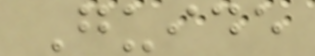Guide
